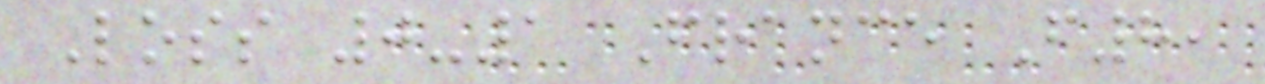Loss 0-1 France F8,
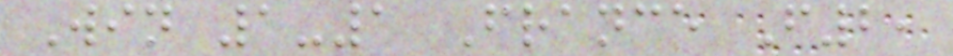Win 1-1 France F2,
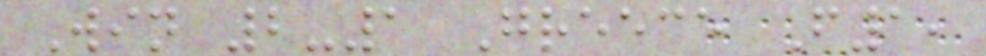Win 2-1 Greece F1,
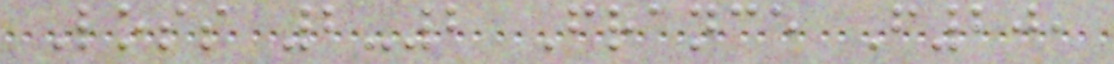Loss 2-2 France F20,
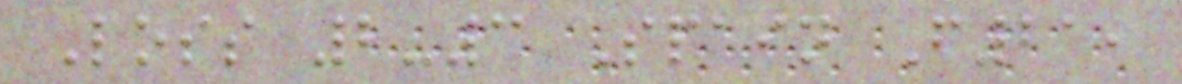Loss 2-3 Spain F21,
